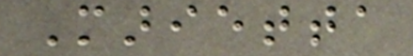Marietta
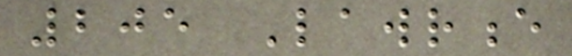205 Lawrence
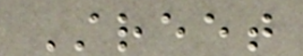Street
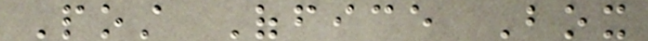Post Office Box
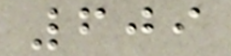609
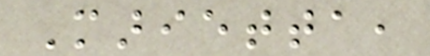Marietta,
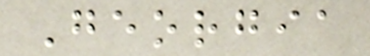Georgia
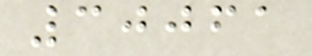30061
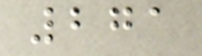271
